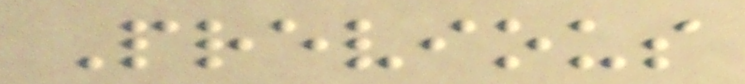Previous
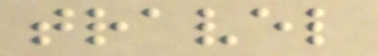travel
